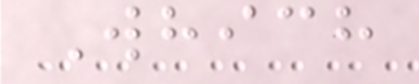Which
